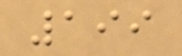199
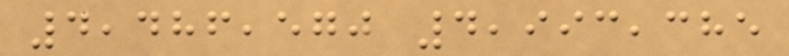4,486,570 4,993,385
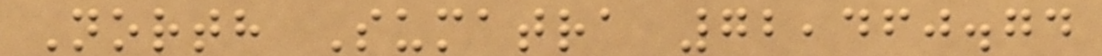North Sumatra 72,460.74
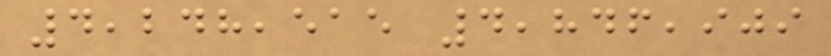4,248,515 4,846,909
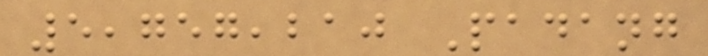5,757,210 Padang
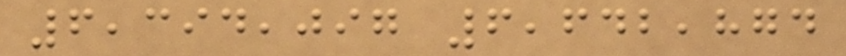6,394,097 6,642,874
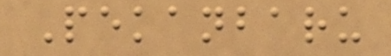Pekanbaru
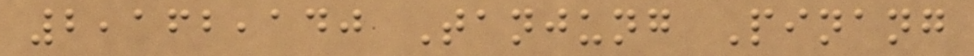2,162,140 Tanjung Pinang
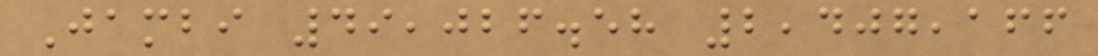Jambi 49,026.58 2,407,166
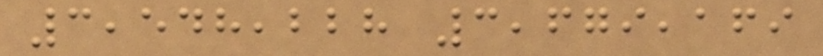3,548,228 3,679,169
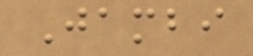Jambi
